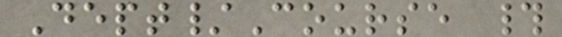Dept/Course #
